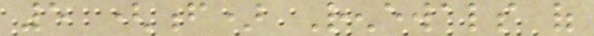5 (f) Renewals of
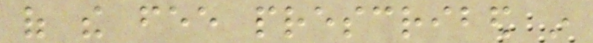of the fee prescribed in
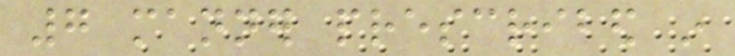7 manner prescribed in
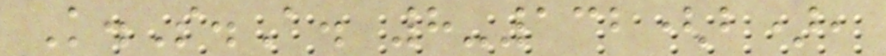K.S.A. 8-132(b),
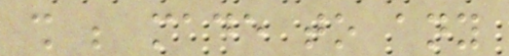shall be made to any
